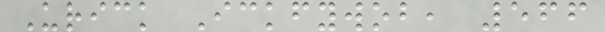Urick Ickfywob, 566
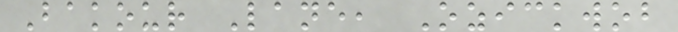Bakour Lane, Ozickwob
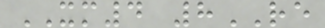XM4 8RE
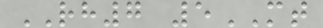RH7 5MT
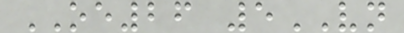OE26 5VN
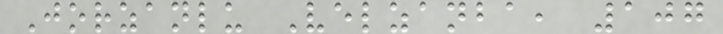Jorzanlu Velzanba, 107
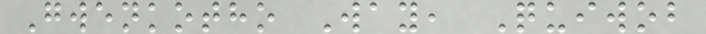Gwenkotho Way, Quiwob
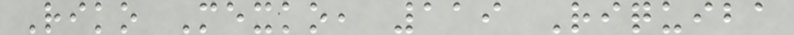Riko Mexko, 119 Riquiba
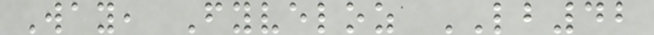Way, Fyveloz LB42
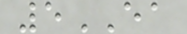5EA
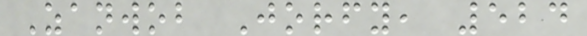Zanwob Jorfy, 524
